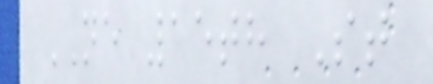NE 15th St
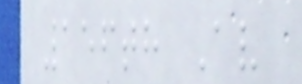156th Av
